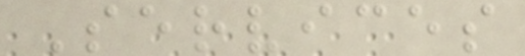Services
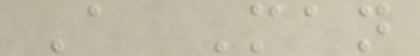A Man
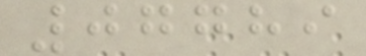07789
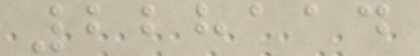228114
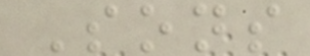Sons
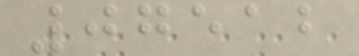07512
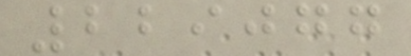229077
